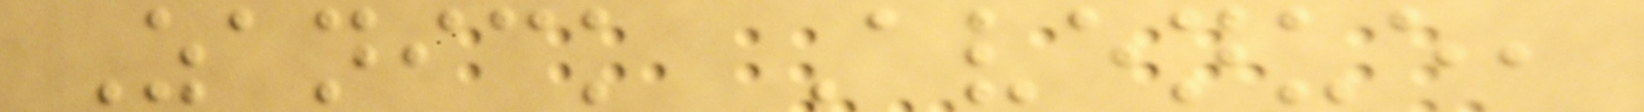Zanick Avenue,
